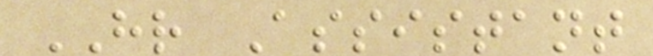HR Assistant
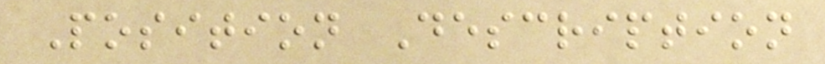Position Description
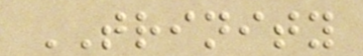TRINITY
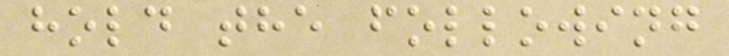hold the following
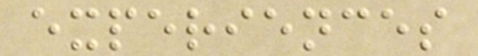experiences
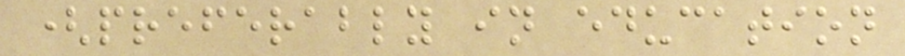(preferably in education
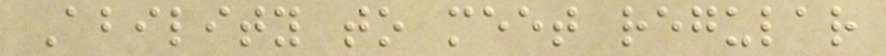Ability to meet regular
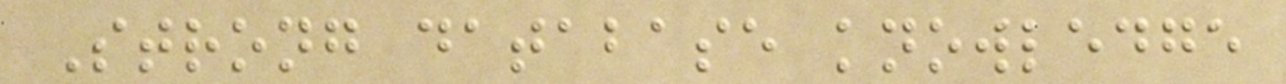Strong database knowledge
